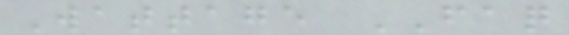Wattage FAQ
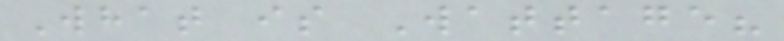What is Wattage?
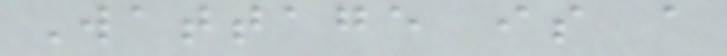Wattage is a
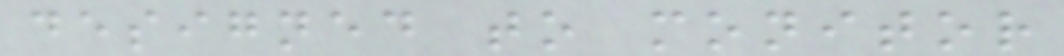designed to monitor
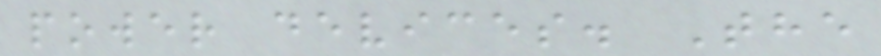power devices. The
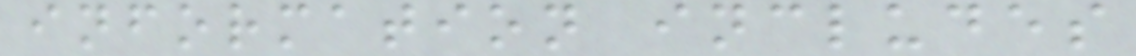information includes
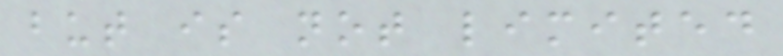but is not limited
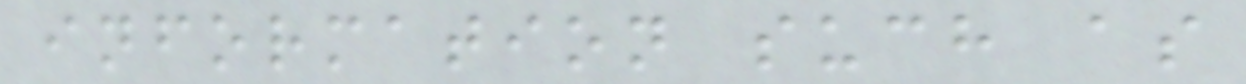information such as
